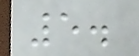5.
